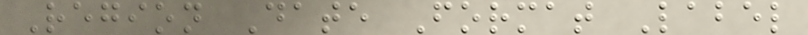Region Date Format Label
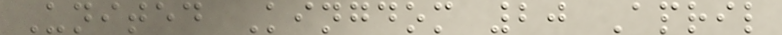United Kingdom 20 April
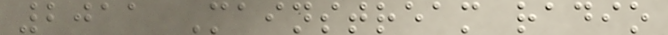2011 Mainstream radio
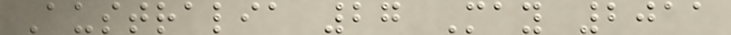Australia 27 May 2011
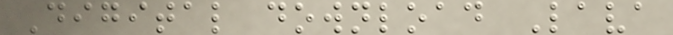Digital download Lava
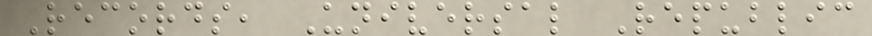Records, Universal Republic
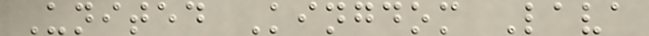United Kingdom Lava
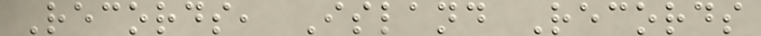Records, Island Records
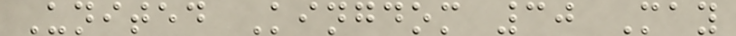United Kingdom 30 May
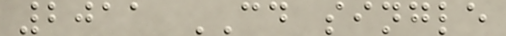2011 CD single
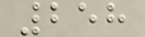258
